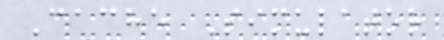Cache Simulator
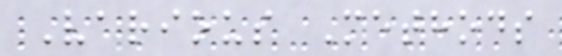Various Methods
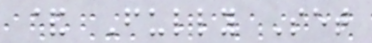& Fully Set
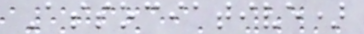Associative)
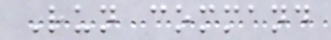Run command
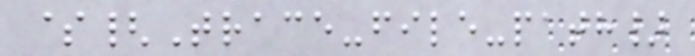${Trace-file-path}
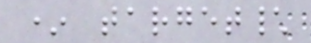* target\
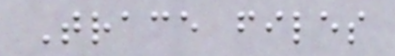Trace files
